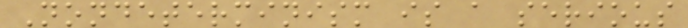Nondeterminism is a serious
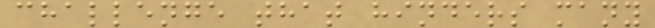challenge that hinders many
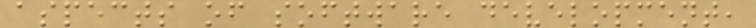aspects of software development,
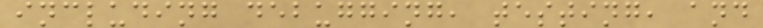including debugging, testing, and
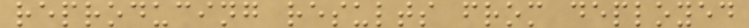reproducing results from deployed
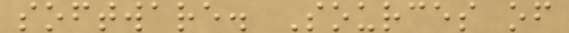software. Sources of
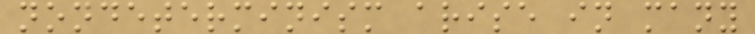nondeterminism arise in many
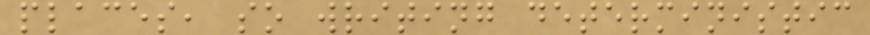places, so writing deterministic
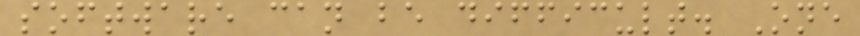software can be difficult. One
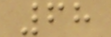68
